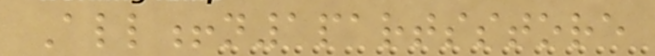All!n1partsstore
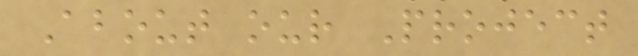About our Project
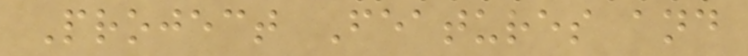Project Features and
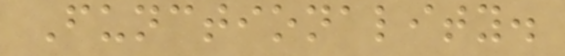Functionality.
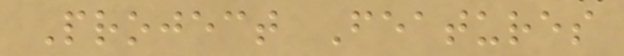Project Features
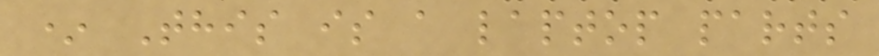* This is a laptop parts
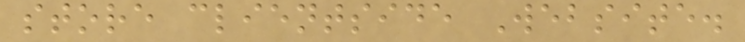store clientside Website.
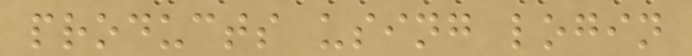products using login
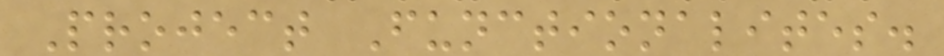Project Functionalites.
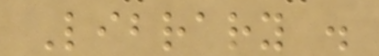Library .
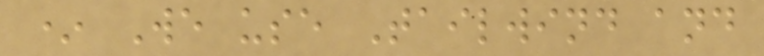* We use Tailwind and
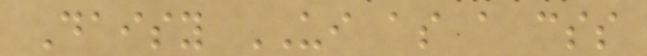Daisy UI as a css
